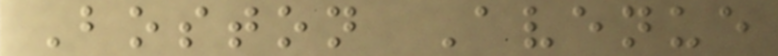Boston Avenue
